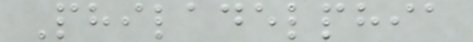Philadelphia
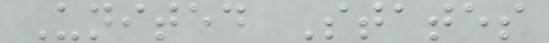United States
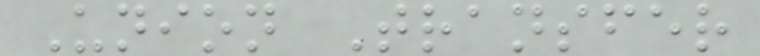Union Transfer
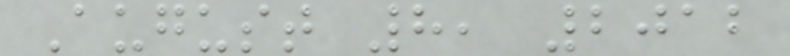August 8, 2012
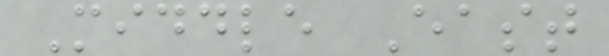Middle East
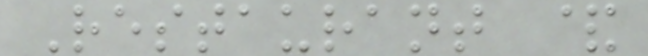Restaurant &
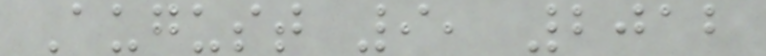August 9, 2012
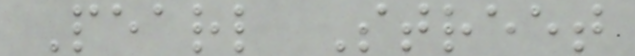Pearl Street
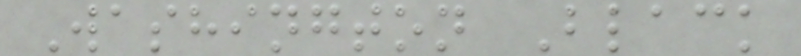Washington Black
